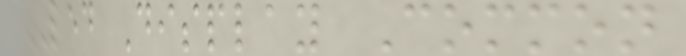LED Display Common
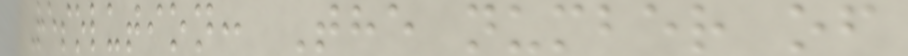Resolution: The number of
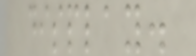display.
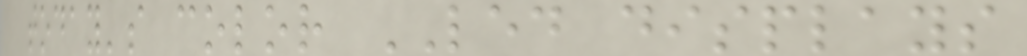today's color LED displays
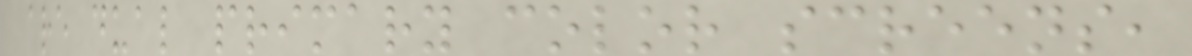are dual primary color screens,
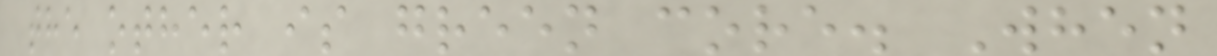the other is green core. When
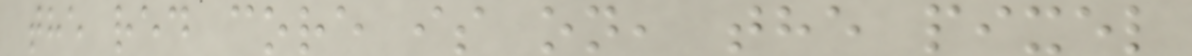the red core is on, the pixel
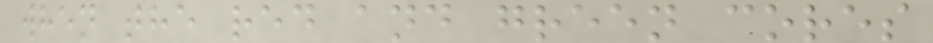when the red and green cores
